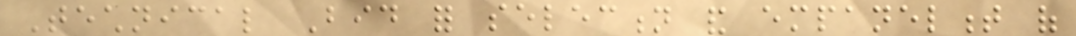Technical Bid for selection and empanelment of
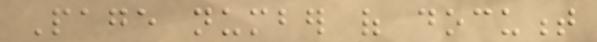Page number of document
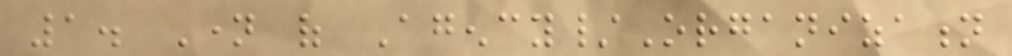1. Name of Agency/Organization
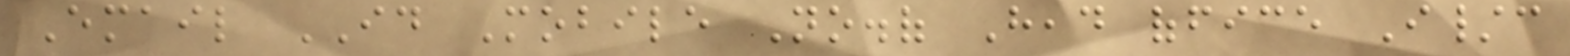Email ID Mobile No.of Head office I/c
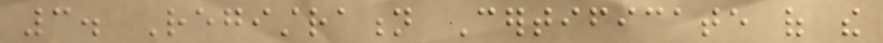3. Registration Certificate of the
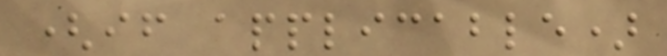(if applicable)
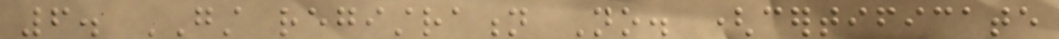6. GST registration No. (certificate
